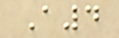A4
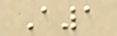A1
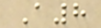A8
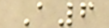A6
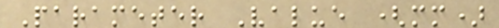Parameter Value (mm)
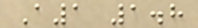A1 1.8
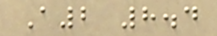A2 8.4
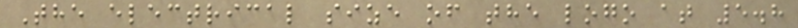The electrical size of the logo at 5.8
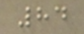84
